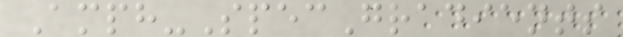Amph-SpecGradients
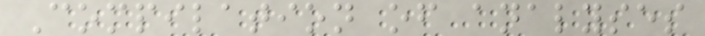Compilation of analyses
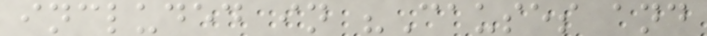included in "Causes and
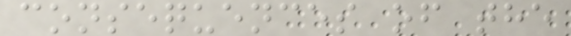consequences of the
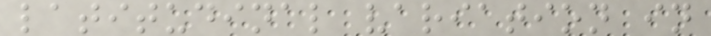latitudinal variation in
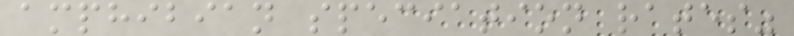amphibian speciation rates"
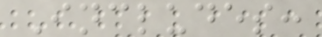Includes:
